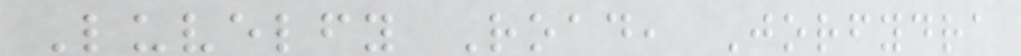Luvelfy Road, Jorfydra
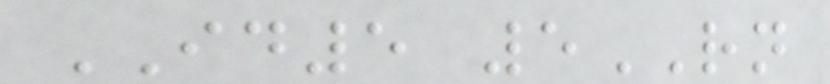ID5 5RN
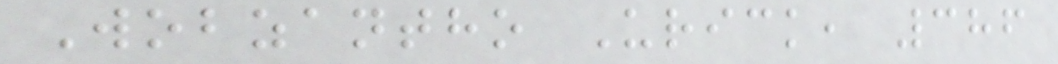Wobzantho Urick, 386
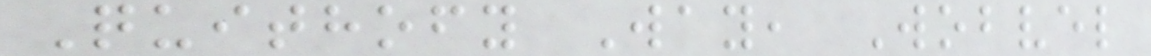Quithofy Way, Wobvel
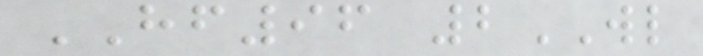HF96 2WL
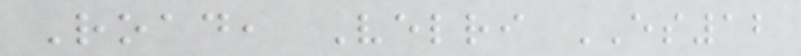Road, Velri ES12
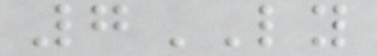7LY
